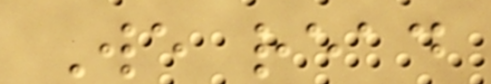We read
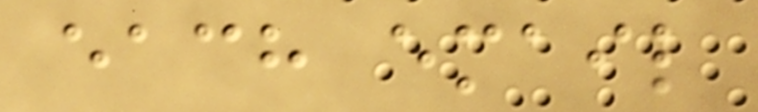each email
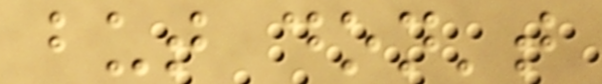but don't
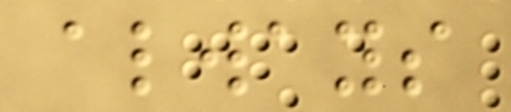always
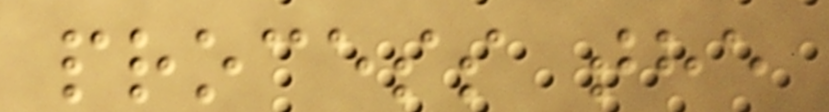process the
